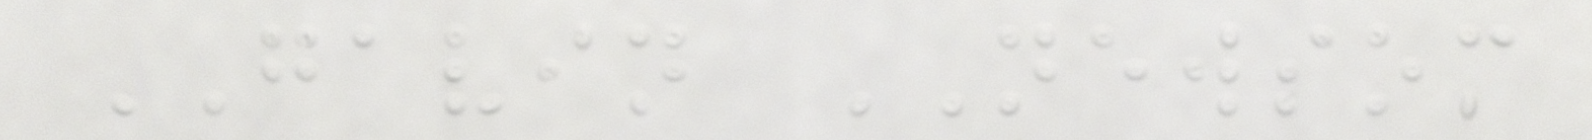GAVIN NEWSOM
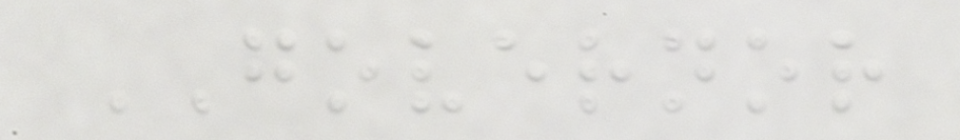GOVERNOR
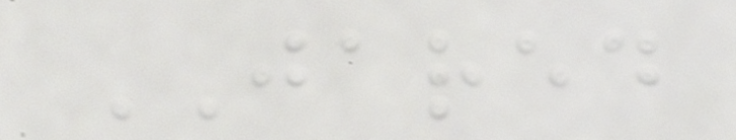JARED
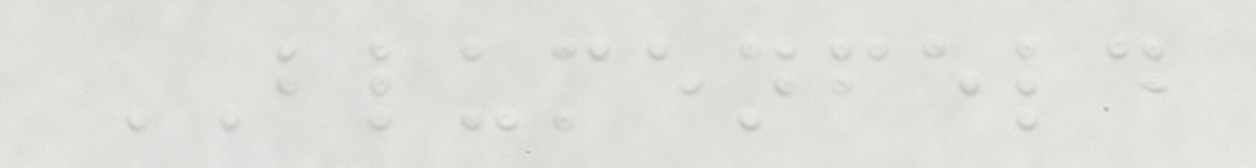BLUMENFELD
